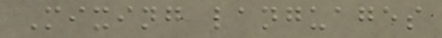Mixing languages
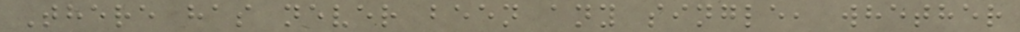There has never been any single, whether
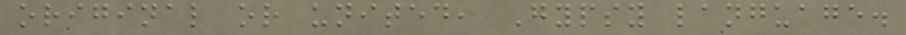original or united, Gypsy language.
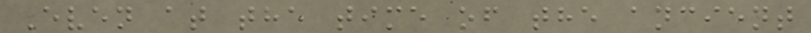Even at the time of the ancient
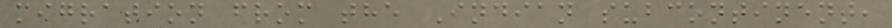migration from the Indian subcontinent,
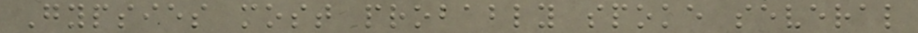Gypsies most probably spoke several
